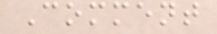Comment
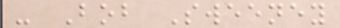- Bob Sweeney
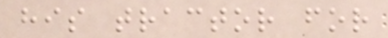his tractor for
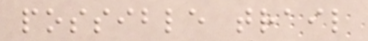possible trail
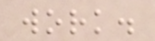work.
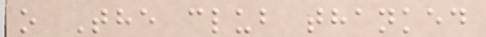o The club thanked
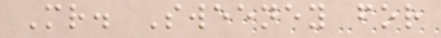Mr. Sweeney for
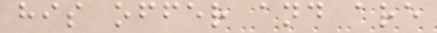his offer and are
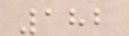182
